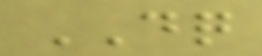DQ
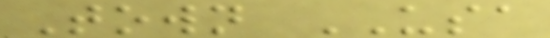Town USA
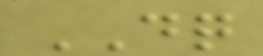DQ
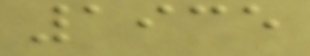1935
